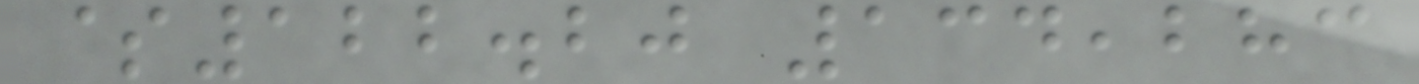$122.20 134,283
